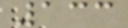133
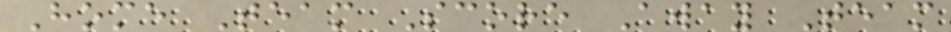Home Team Score Away Team
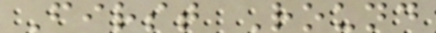First Round
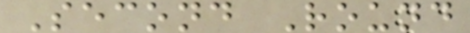Second Round
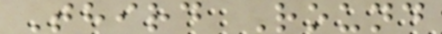Third Round
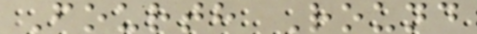Fourth Round
